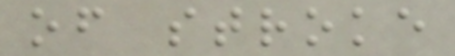of stroke
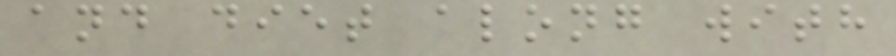and diet along with
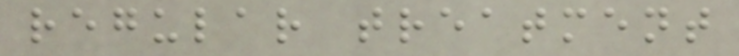regular treatment
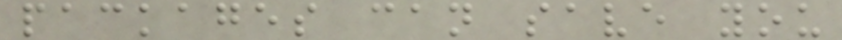packages can save you
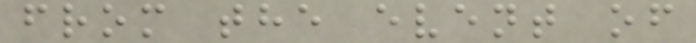from the event of
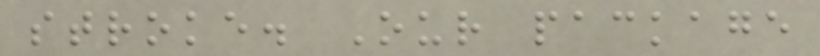stroke. Our package
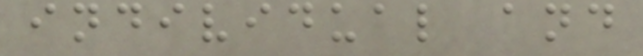individual and
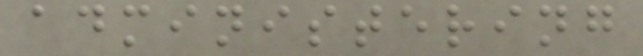administering
